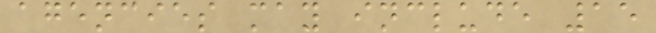agencies may include 15
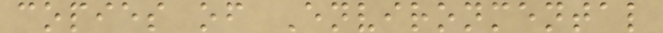copies of Environmental
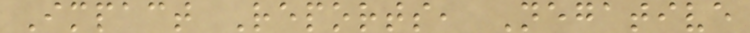Impact Reports, Negative
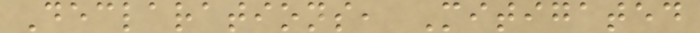Declarations, Mitigated
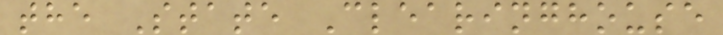the State Clearinghouse
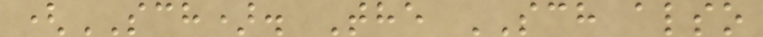(SCH). The SCH also
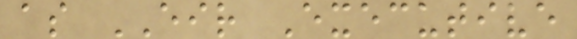as EIR Executive
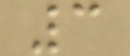3
